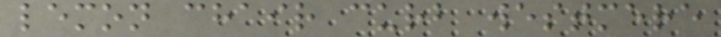lemon chair curb westmere
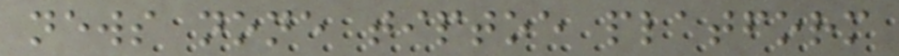news none tiptoe platform
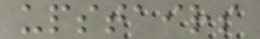upstairs
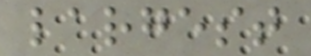largest
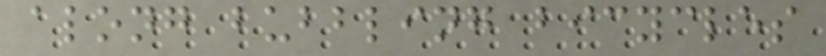along bubbling bicycles
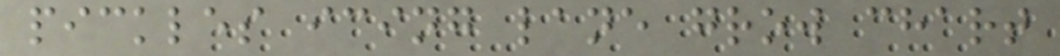pickles icing lane grow chart
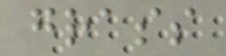grass
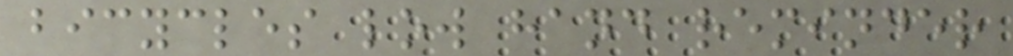bicycles low hand reminder
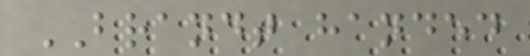BRANDT handed
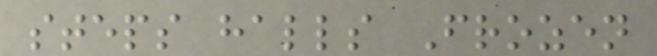steps halls Frozen
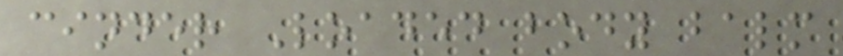cinder Loaded body balm
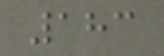183
